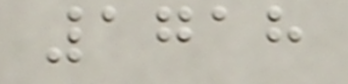1718
